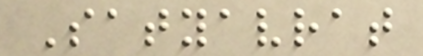Satyavrat
